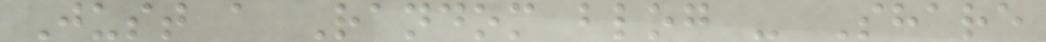Just a Random blog - Share
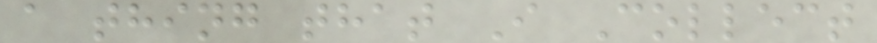a thing that I Collect
